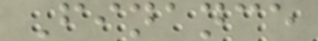Finance
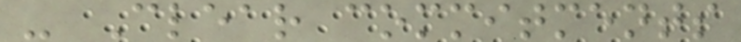- Clear commitments
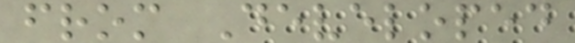from Developed
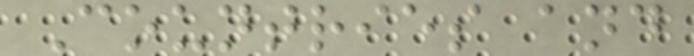Countries and
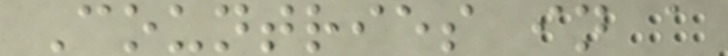Countries in a
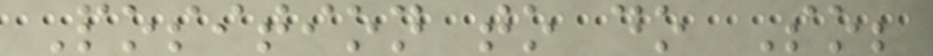Position to do So;
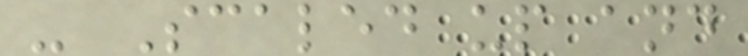- Scaled up and
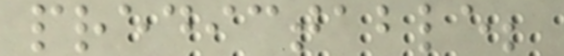predictable;
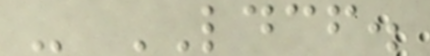- LDCF.
